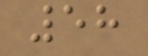58
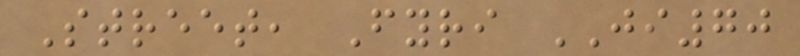Street, Fyri JI70
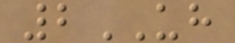2UH
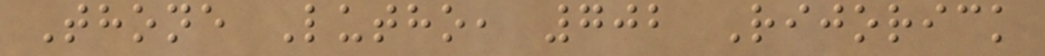Thone Lutho, 702 Rijorick
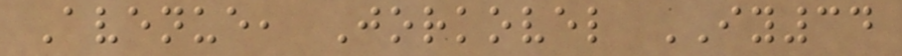Avenue, Jorkovel IY34
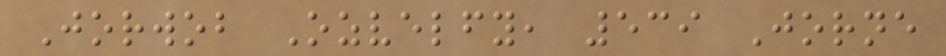Jorwob Ozvelfy, 539 Jorne
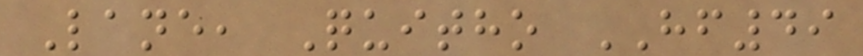Lane, Quitho HF49
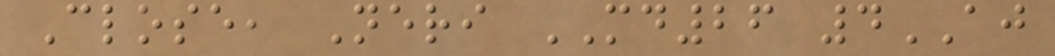Close, Neri MD26 4AJ
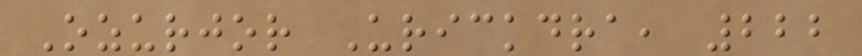Ozurjor Urickdra, 222
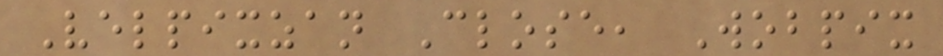Velpixzan Close, Wobpix
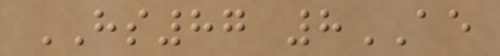HS87 8AE
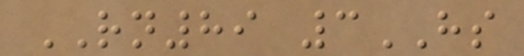RN89 3HS
